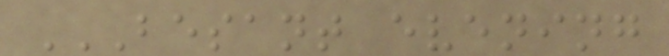BESANT EVENING
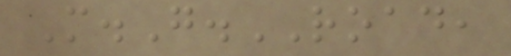M.G.ROAD,
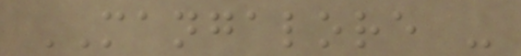MANGALORE -
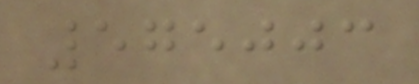575003
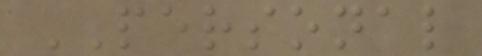PERSONAL
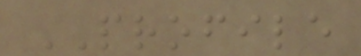PROFILE
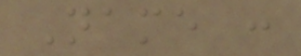Name :
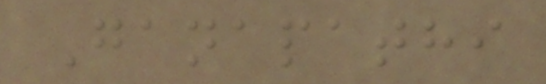Ganapathi
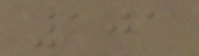101
